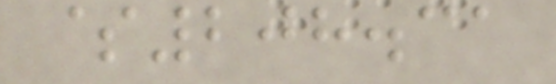$208.31
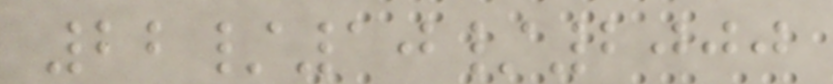22/10/2000
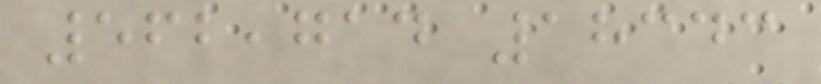562,714 18343
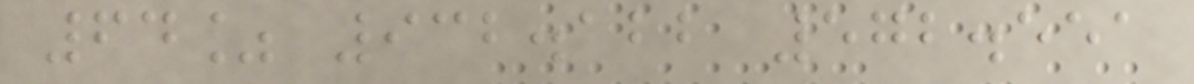64% 932.122 572.551
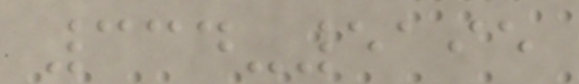334-5195
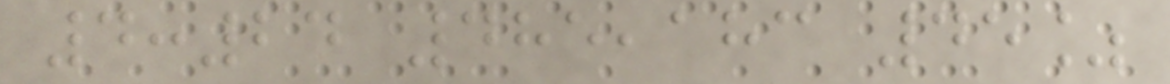4:24 485,183 45%
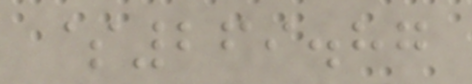$269.87
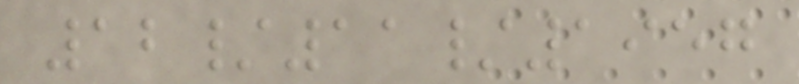12/11/1957
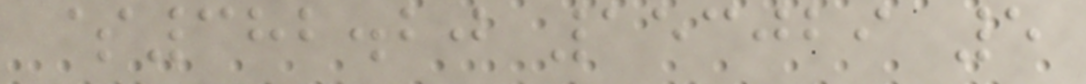$382.20 153029 5
